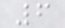6
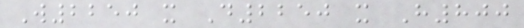W2250 x D2250 x H800
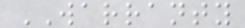WARRANTY
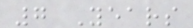7 Years
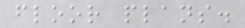floor plans.
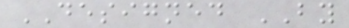DESIGNED BY
